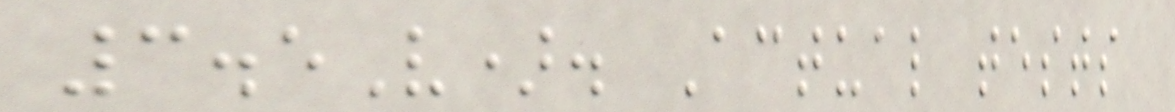3.5V). Actual tests
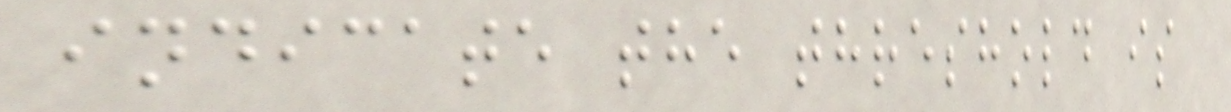indicate the threshold is
